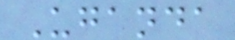Uganda
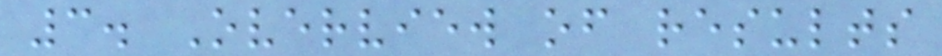3. Overview of results
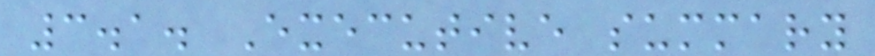3.1. Executive summary
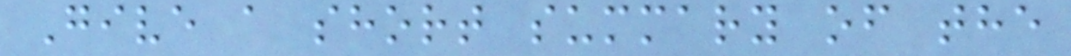Give a short summary of the
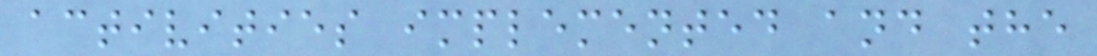activities implemented and the
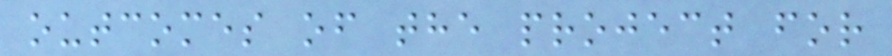outcomes of the project for
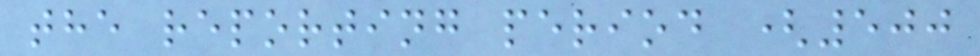the reporting period (500
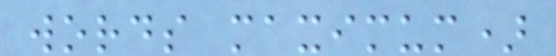words maximum)
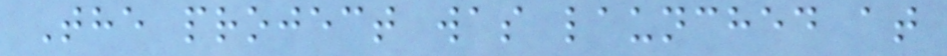The project was launched at
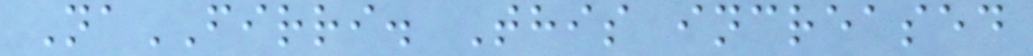NaFIRRI. This increased
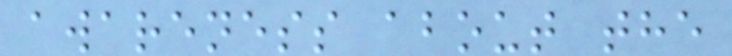awareness about the
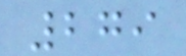279
